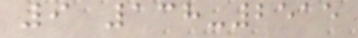9 138-2515
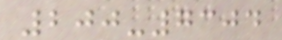200-7304
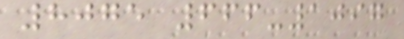8075 666-1097
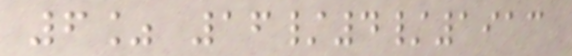6% 16/4/1913
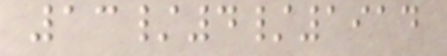13/4/1914
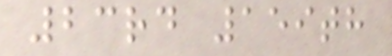23rd 159th
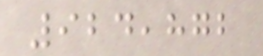924,872
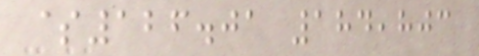$126.01 184,803
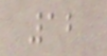12
